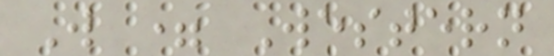W = Western
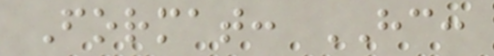Format: HC:
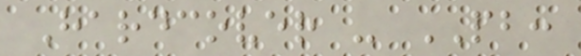Hardcover - PB:
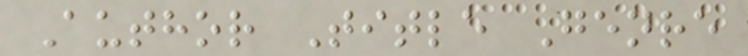Author Title Genre
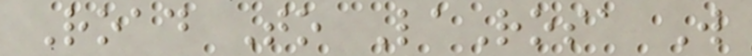Road To LaRosa W
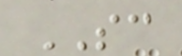SC
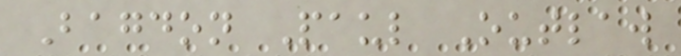Bagdon Paul Outlaw
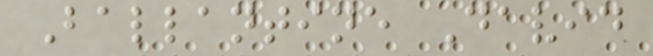Ballantine David
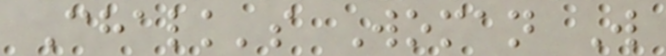Chalk's Woman W
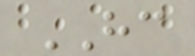HC
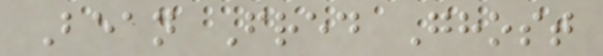Bean Fred Ghost
